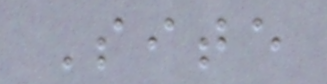Site
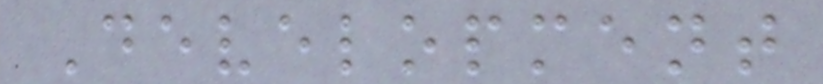Development
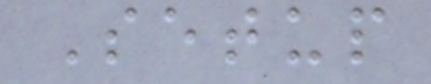Setup
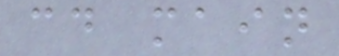cd main
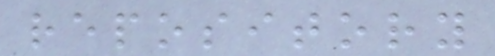repository
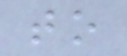to
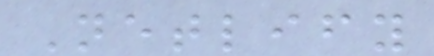Netlify
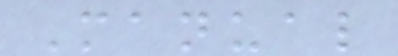Manual
